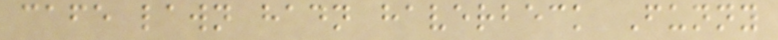cafe lawn hadn haverbeck Funny
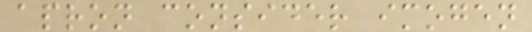apron consider imogen
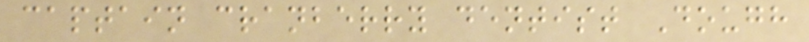captain cranberry dentist Dough
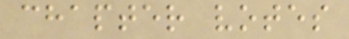chapter votes
